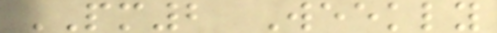PM2 Weekly
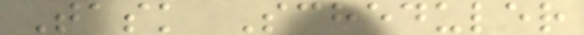Task Scheduler
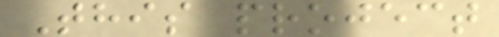This project
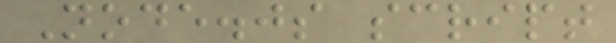Node.js script
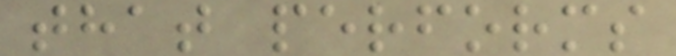that performs
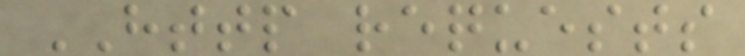HTTP requests
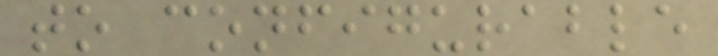to configurable
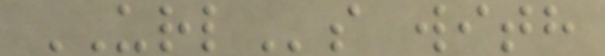URLs with
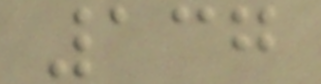137
